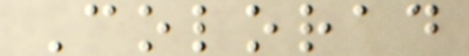Colorad
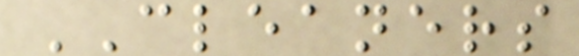CLEANERS
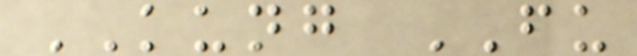KUNG FU
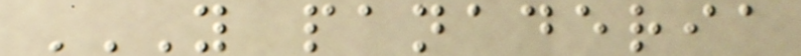Y PANADERIA
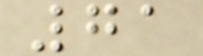71
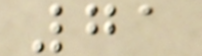71
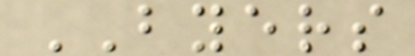BYERS
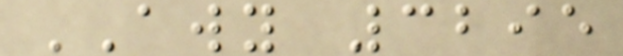AWY 3295
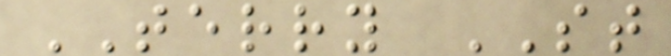TERRY ST
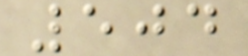504
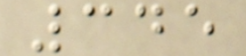345
